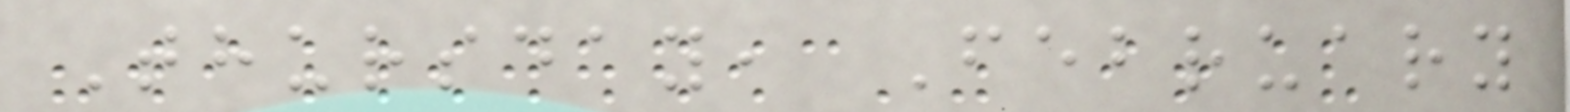Thursday, February
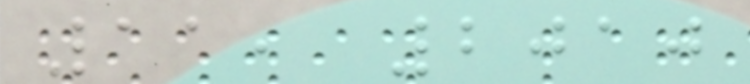11, 2010
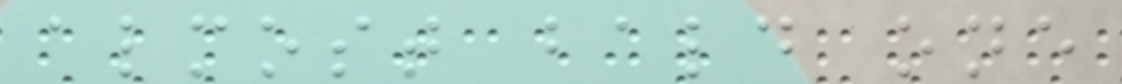almost bald one
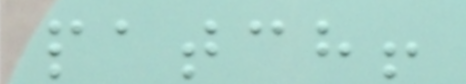patch!
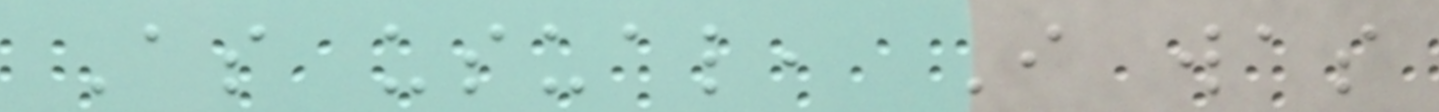As usual, I was
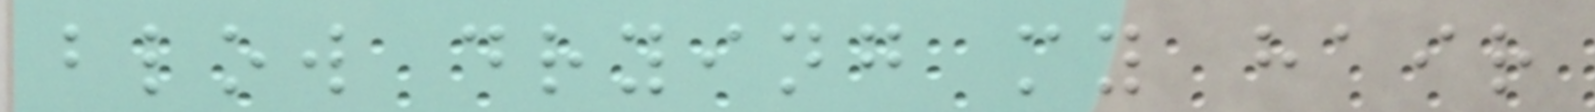blow drying my hair
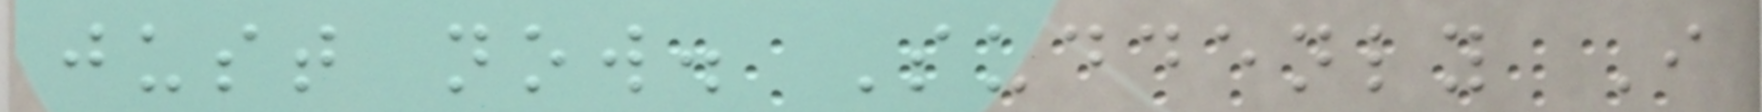just now. Suddenly I
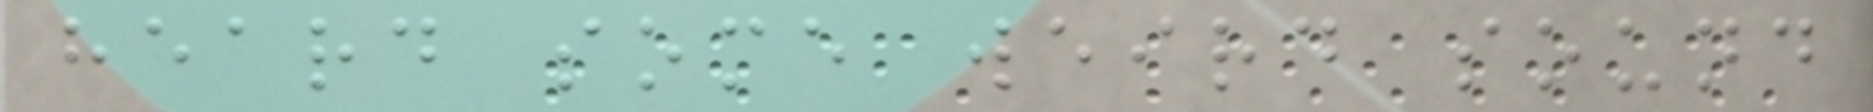heard some weird sound
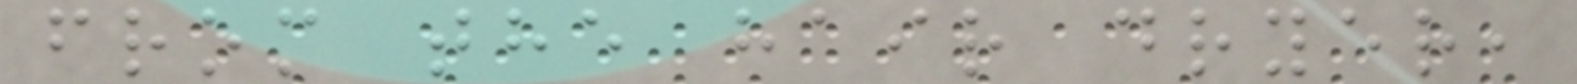from the hair dryer,
